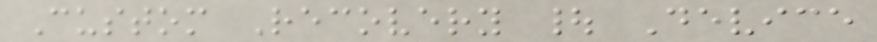Custom Recovery | Device
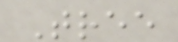Tree
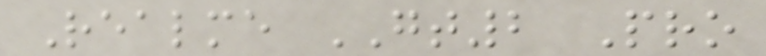Realme GT2 Pro
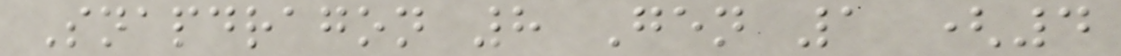Snapdragon 8 Gen 1 (4
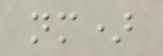nm)
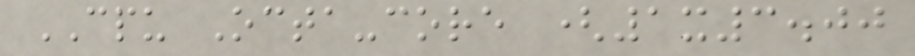CPU Octa-core (1x3.00
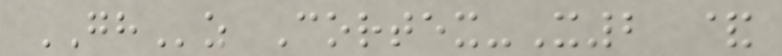GHz Cortex-X2 &
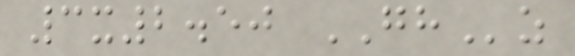3x2.50 GHz
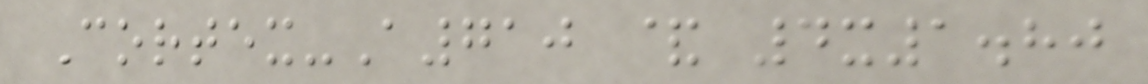Cortex-A710 & 4x1.80
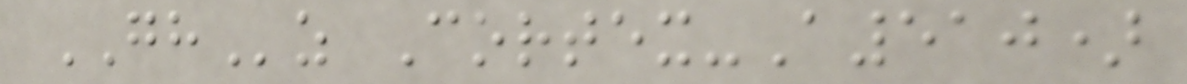GHz Cortex-A510)
